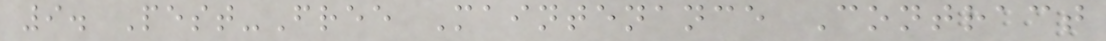9. Pest-Free Maintenance Contract
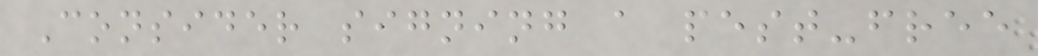Consider signing a pest-free
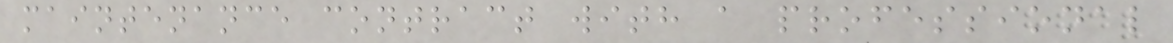maintenance contract with a professional
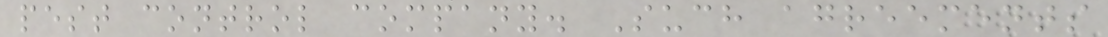pest control company. Such agreements
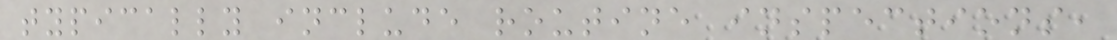typically include routine inspections,
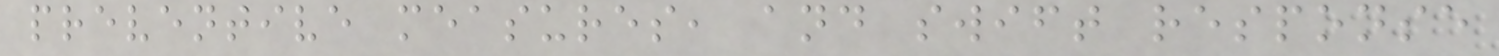preventive measures, and swift response
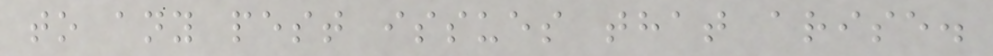to any pest issues that arise.
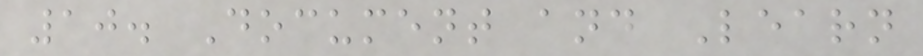10. Document and Learn
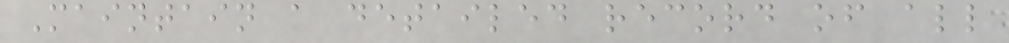Maintain a detailed record of all
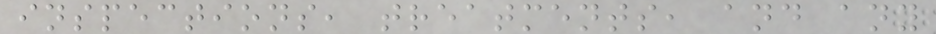inspections, treatments, and any
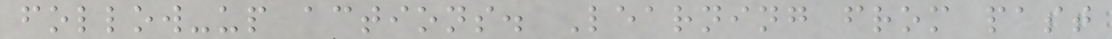follow-up actions. Learning from past
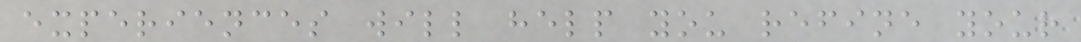experiences will help you refine your
